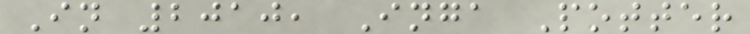In 2010, Inga Potter
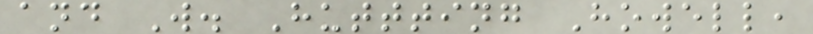and W. Huttting Howell,
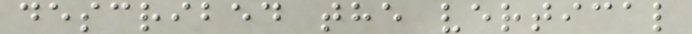described the vertical
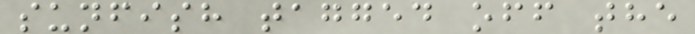sunfish tagged off the
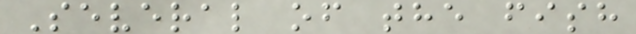Several of the fish
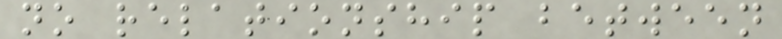no relationship between
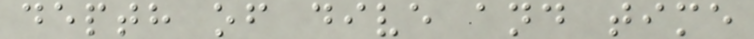depth of dive and time
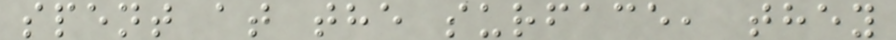spent at the surface, they
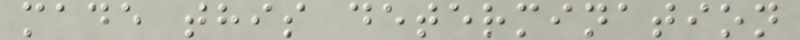made this determination
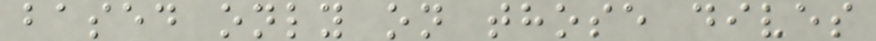based only on those dives
